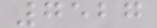7527
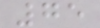75
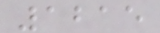1215
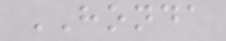HONDA
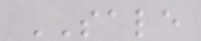SALE
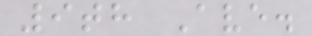9th Ave.
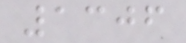1306
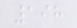198
